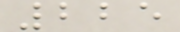225
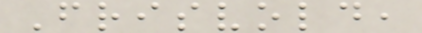Frisvold,
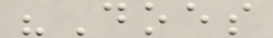"Does
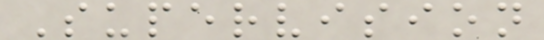Supervision
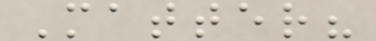Matter?
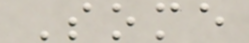Some
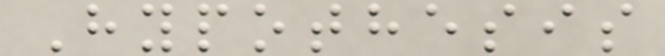Hypothesis
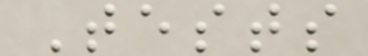Tests
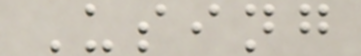Using
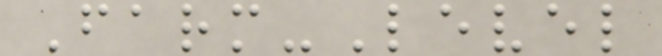Farm-Level
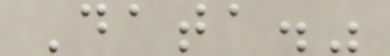Data."
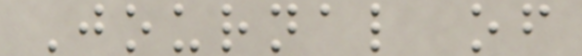Journal of
